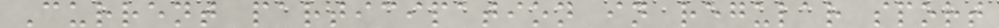Current participation in regular sport
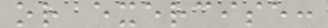or exercise:
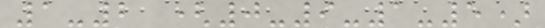1-2 (0-9-1-5)
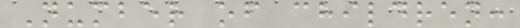Number of children:
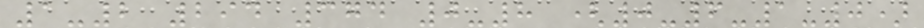1-2 294 374 0-8 (0-6-1-0)
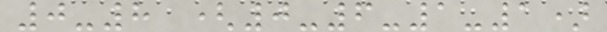0-8 (0-6-1-1)
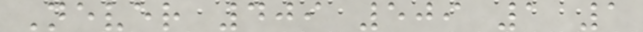Never 409 509 1 1
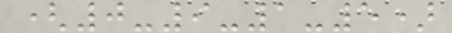(0-9-1-5)
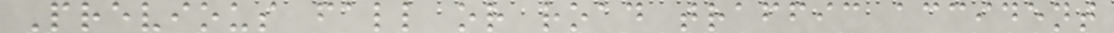Previous fall or road traffic accident
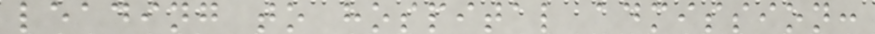leading to hospital admission:
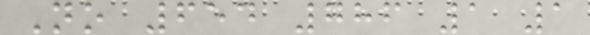No 654 786 1 1
